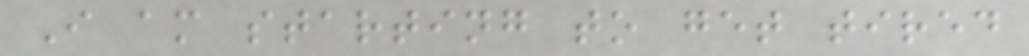I am starting to get tired
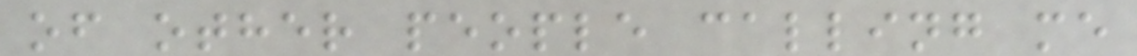of other people calling me
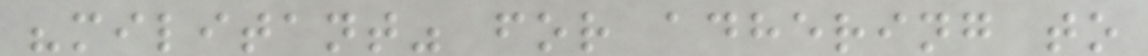"militant" for adhering to
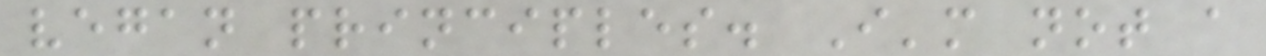vegan principles. I'm not a
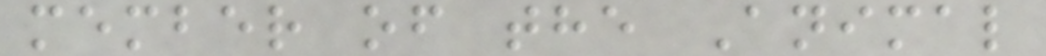member of the Animal
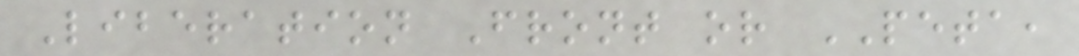Liberation Front or PETA,
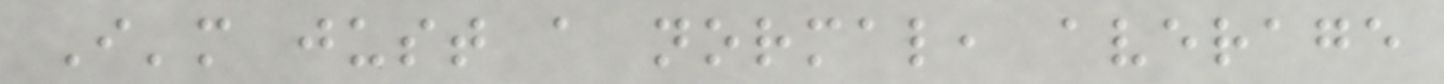I'm just a normal, average
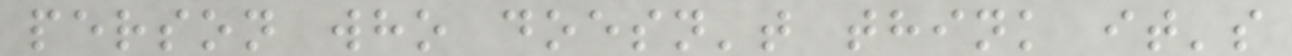person who doesn't think it's
